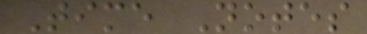Time Notes
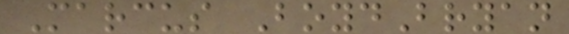Marcus BoydBryan
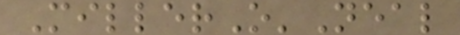MillerO'Neal
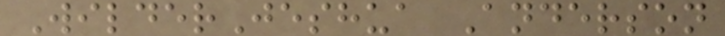WilderJeshua Anderson
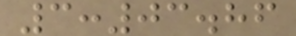3:03.86
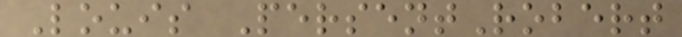Louis PersentRobert
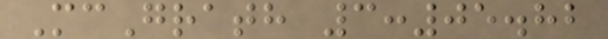McGrath 3:05.82
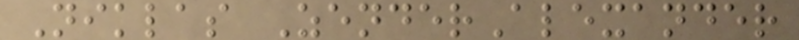Niklas ZenderAlexander
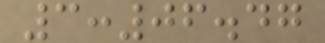3:06.47
